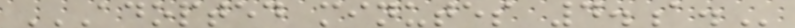ADOPTED MINUTES 4.A.
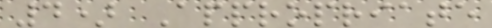4) Appropriate
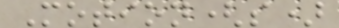Motion(s)
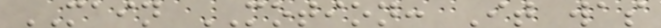MAIN MOTION: It was
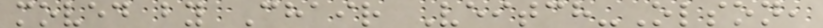moved by Chair Veitch-Olson,
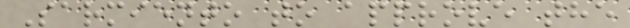Sarmiento to approve the
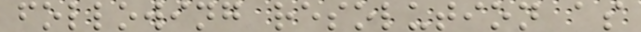following resolution as
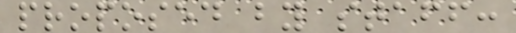proposed by staff:
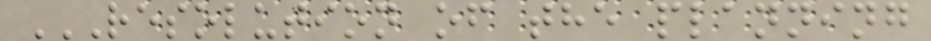RESOLUTION OF THE PLANNING
